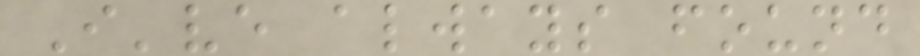I've always found
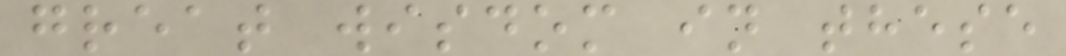great wisdom in these
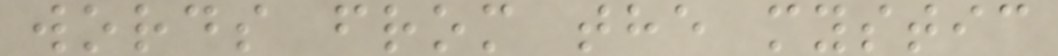words from the mystic
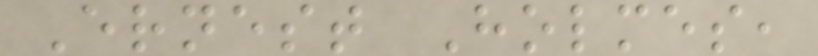Ernest Holmes,
